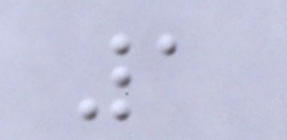1
